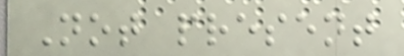Not present
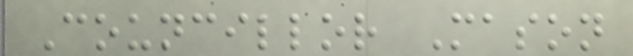Councillor Mason
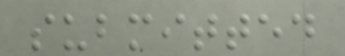submitted
